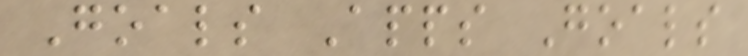Goals Apps Goals
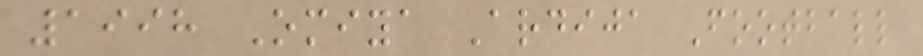1998 Omiya Ardija Football
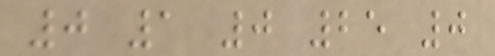0 1 0 25 0
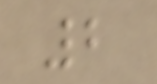2
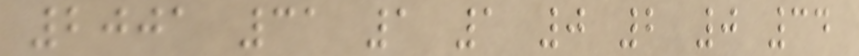2001 31 1 1 0 2 0 34
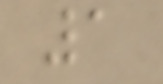1
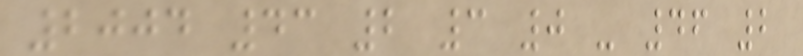2004 43 2 3 0 - 46 2
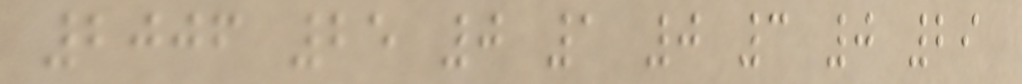2006 25 0 1 0 3 0 29
